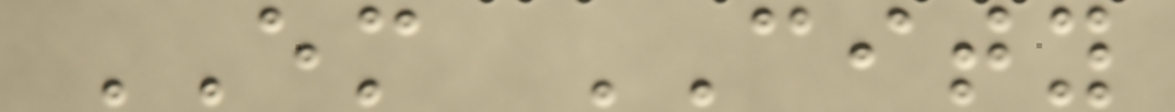EM CITY
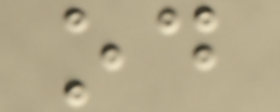od
